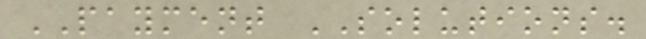PAYMENT SOLUTIONS.
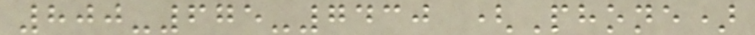800-675-7430 (Phone)
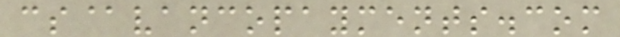cs@vancopayments.com
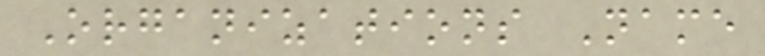Organizations Name
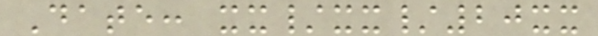Date: xx/xx/20xx
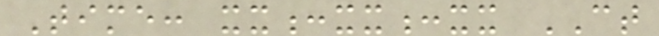Time: xx:xx:xx CT
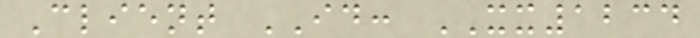Client ID: XX1234
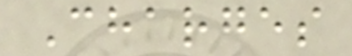Charges
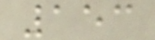153
